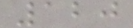120
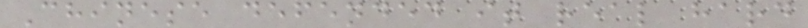Chinese defended it real hard
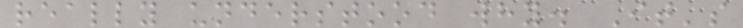really understood why. It's
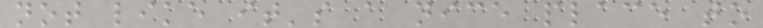not like it's a nice place to
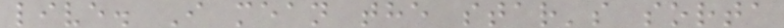live. I mean the star's sorta
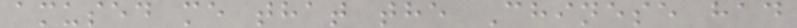amused me that the Chinese had
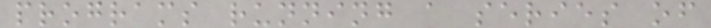programs running a series of
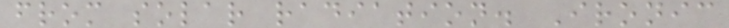from solar radiation. Ironic
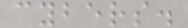cybers.
